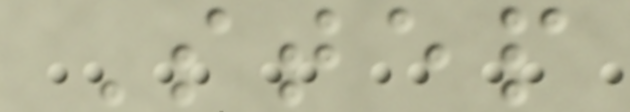Step
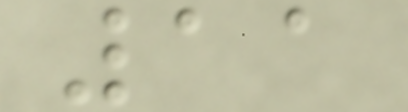11
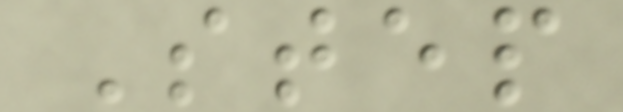Step
